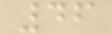46
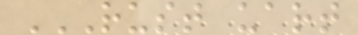RUST UART
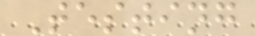Testing
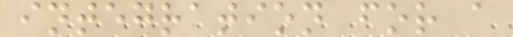integration for a
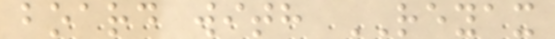board with REYAX
